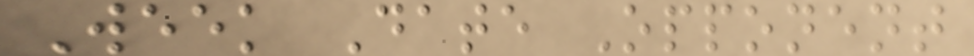Week Date Opponent
